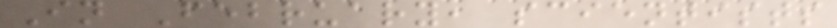In February, scientists
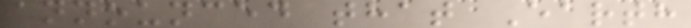announced that Earth
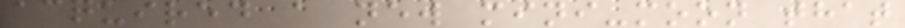acquired a new mini-moon that
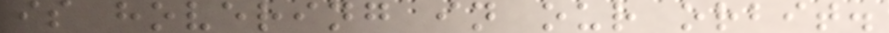is hovering in our orbit.
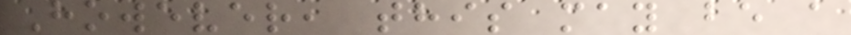However, this may be a
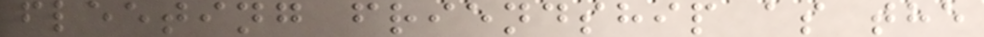fleeting friendship as the
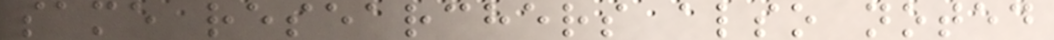same researchers also noted
